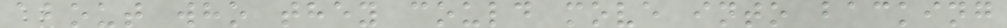about who they could move into backing
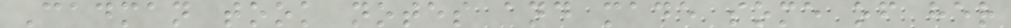Cadman took notes and made some of her
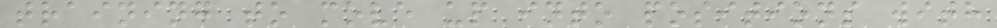training to move up into positions with
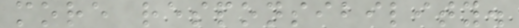more responsibility.
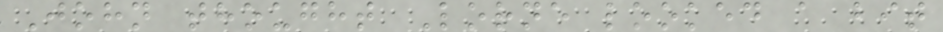John thought Lorne looked a bit
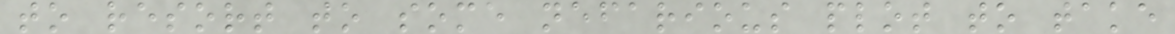to resort to some nefarious plot to take
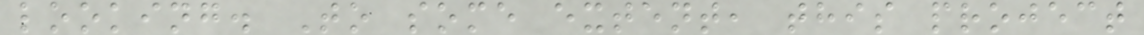looking. To some extent, this project
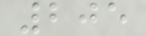205
